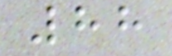88
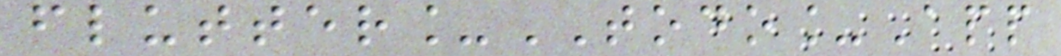flutter_TODO_App
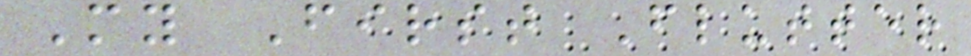My First Flutter
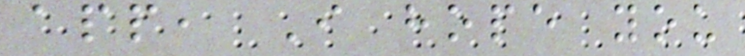app, I hope you
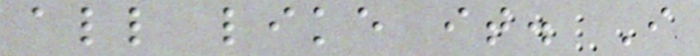all like it. I
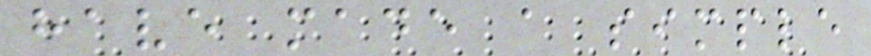have made a simple
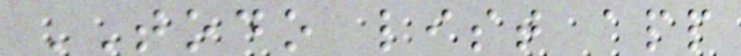TODO list app
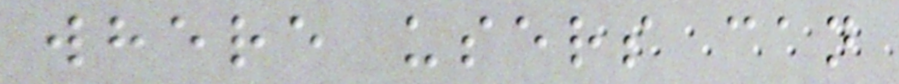where users can
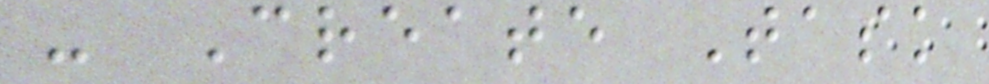- Create Task
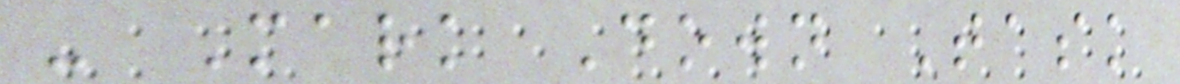- Mark Down Task
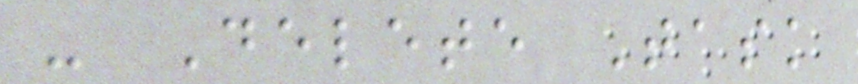- Delete Task
